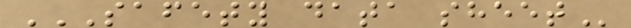SAFETY DATA SHEET
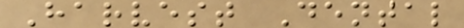Harvest Dental
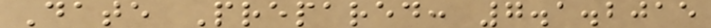Date Prepared: 7.1.2015
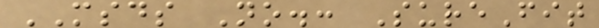MSDS No.: SureFit
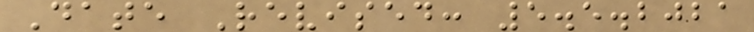Date Revised: 5.5.2021
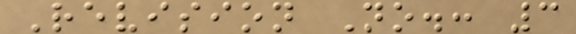Revision No.: 3
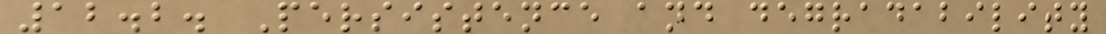12.2. Persistence and degradability
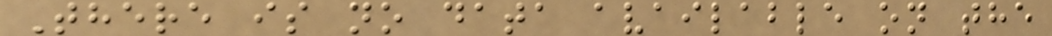There is no data available on the
